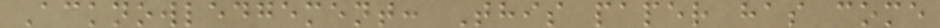Acknowledgement: This paper has come
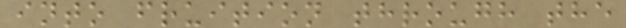into fruition through the
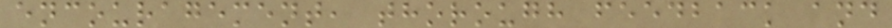encouragement, thorough feedback and
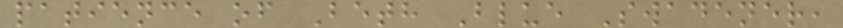patience of Beth Blue Swadener,
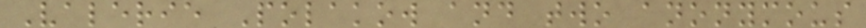Valerie Polakow and two anonymous
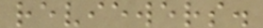reviewers.
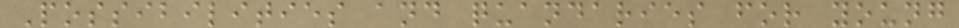Possibilities and quandaries for young
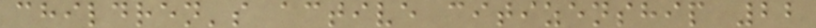children's active citizenship 22
